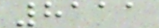8111
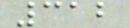312
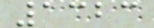1323
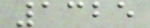1325
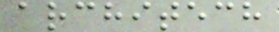architech
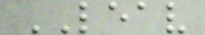LEAV
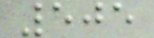505
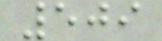509
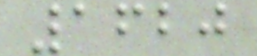1620
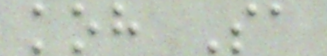koh Sa
